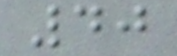40
